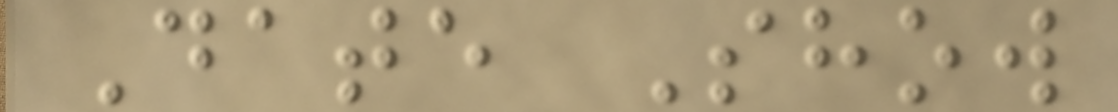Date Show
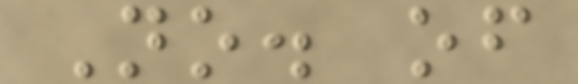No. of
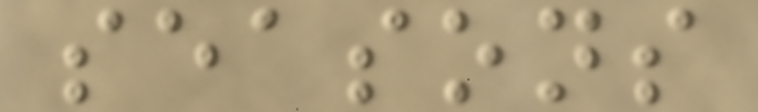seasons
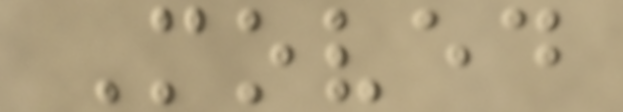Moved
